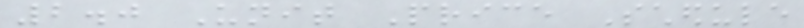2.0 Unit Price Schedule
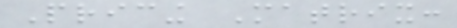Pricing Matrix:
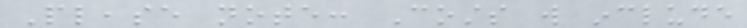Please note: Costs will include
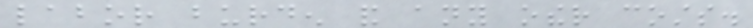labor burden and any other costs.
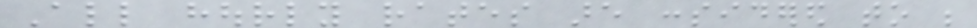All hourly rates are considered to be
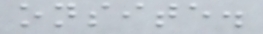onsite.
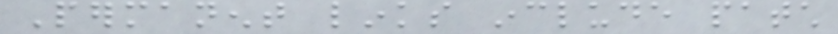Permanent links include patch
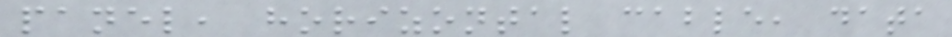panel, horizontal cable, data
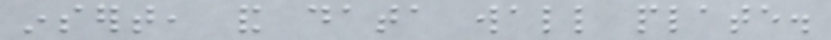insert, and data wall plate.
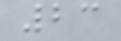23
